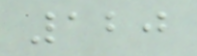120
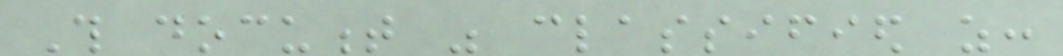This document was classified as:
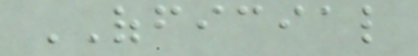OFFICIAL
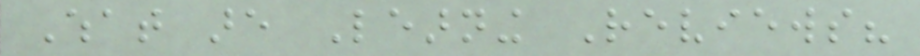What are Learning Reviews?
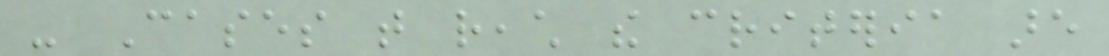- Cases that reach the criteria are
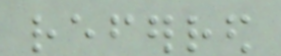referred
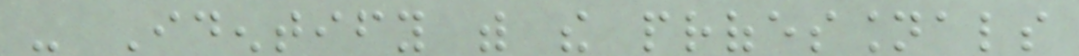- Identify with the professionals
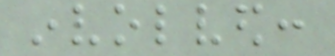involved:
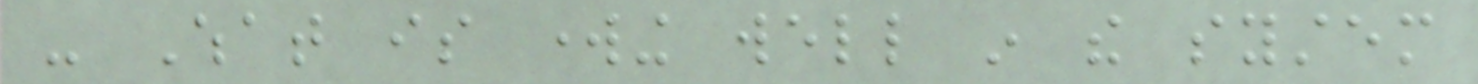- What is working well in the system
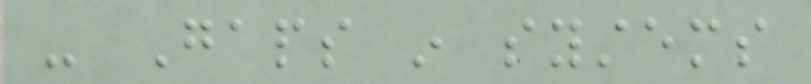- Gaps in systems
